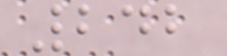242
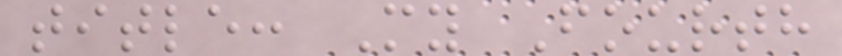title: My Fourth
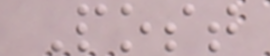Post
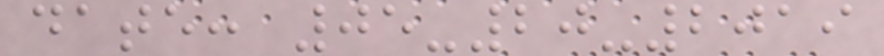date: 05-20-2019
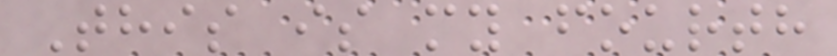This is my fourth
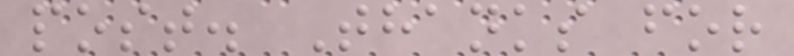post. Thanks for
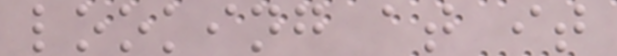looking at it
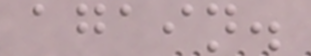again.
